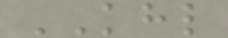KHL
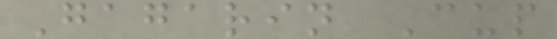Gagarin Cup
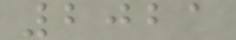2021
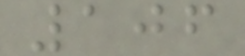106
